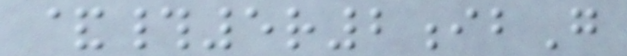&#5r2ibG
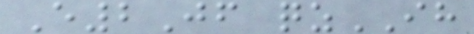E2Jf qzIH
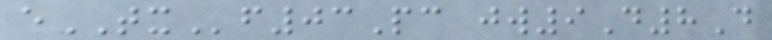eTXf03Pc jw9D8D
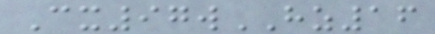Cx97wHZ16
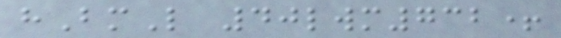hBmL 40lwm732+
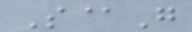S@G
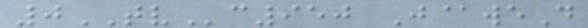0TVc950 J@weD
